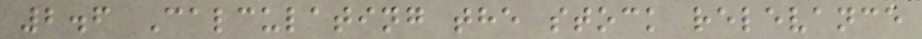2.6 Calculating the stock relevance
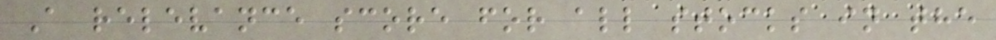A relevance score for all stocks in the
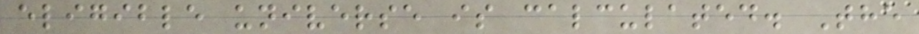eligible universe is calculated. The
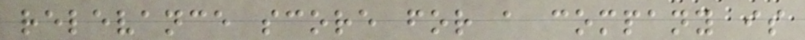relevance score for a company is
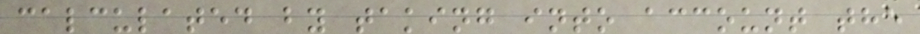calculated by taking into account the
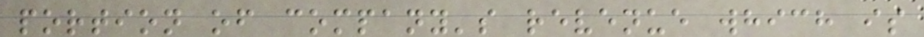portion of company's revenue which is
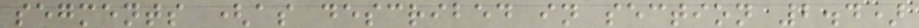segments (as described in section 2.4)
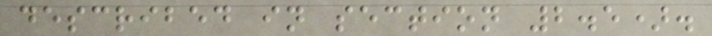described in section 2.5).
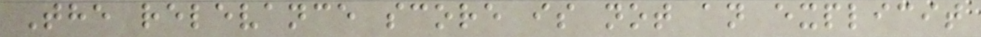The relevance score is not an explicit
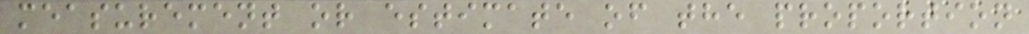measurement or estimate of the proportion
